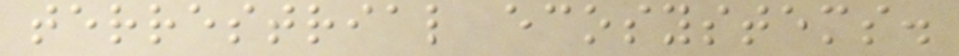terrestrial ecosystems.
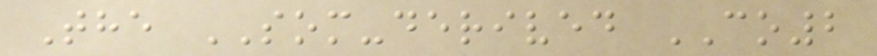The SOM-derived CO2
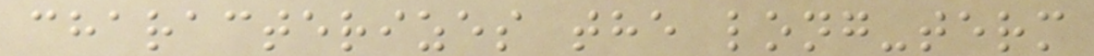characterizes the long-term
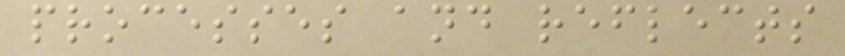processes and reflects
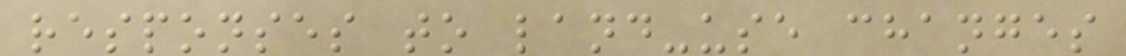responses to land-use changes
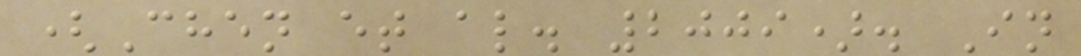(Chen et al. 2009). In
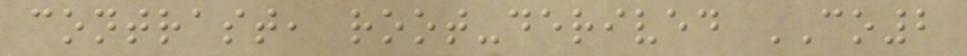contrast, root-derived CO2
